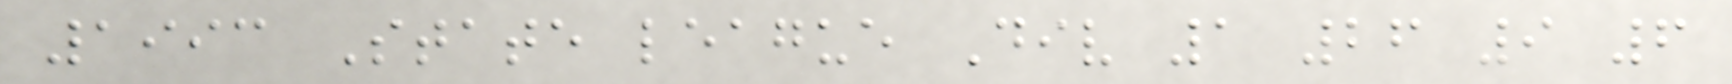1993 State league Div 1 26 9 6
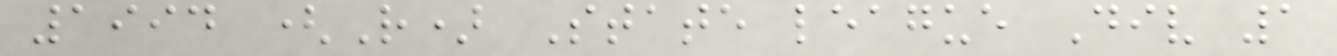1994 (R) State league Div 1
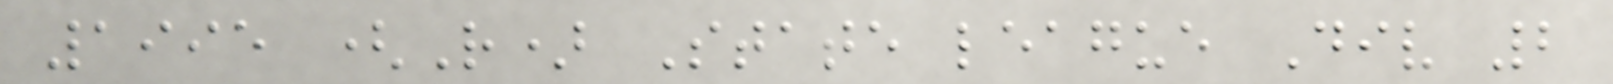1995 (R) State league Div 2
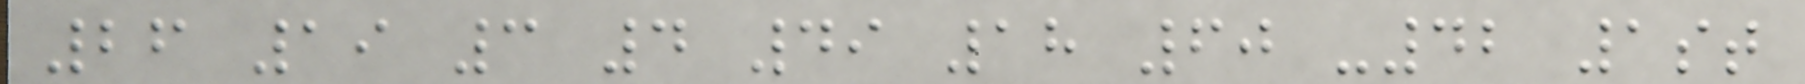26 19 3 4 49 18 60 -42 1st
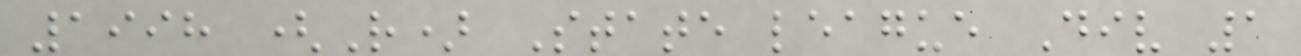1998 (R) State league Div 1
